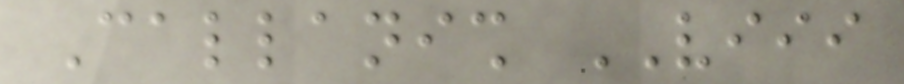Callanish VIII
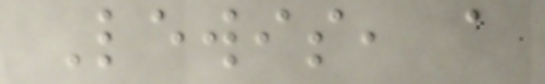Lewis, a
